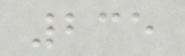235
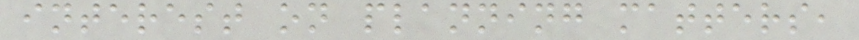interest on planning matters,
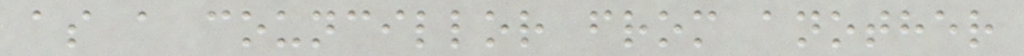as a councillor from another
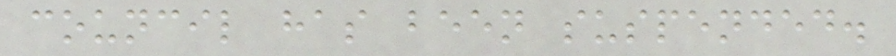council has been suspended.
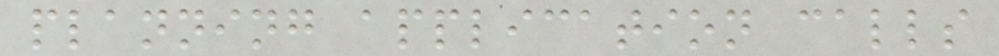planning application calls
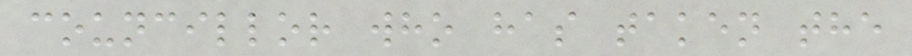councillor who has taken the
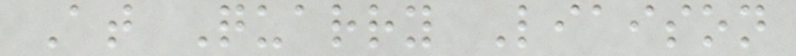At Quarry Liaison
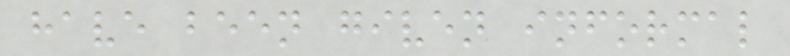have been given informal
